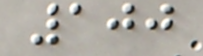100
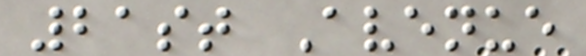21st Avenue
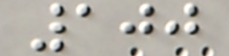100
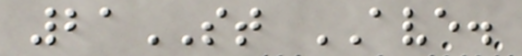21ST AVE.
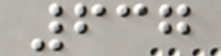637
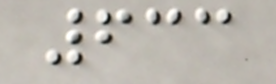633
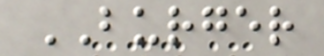BURGER
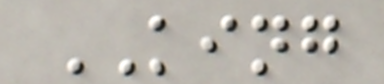KING
